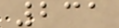231
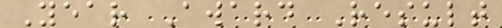Year Award Result
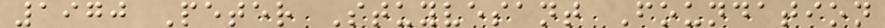1970 Peter Stuyvesant Foundation
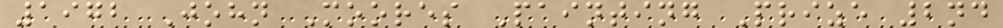1972 John Moores Painting Prize 2nd
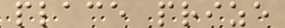place prize
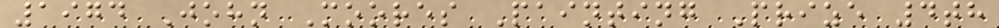1974 John Moores Painting Prize 4th
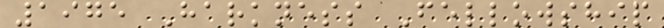1975 Harkness Fellowship
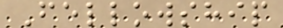Fellowship
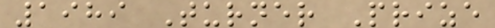1989 Turner Prize
